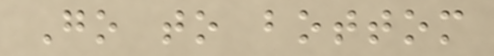Go to bottom
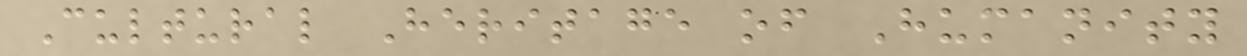Cultural Heritage of Humanity
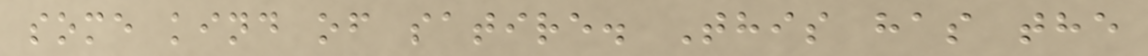some kind of satire. This has the
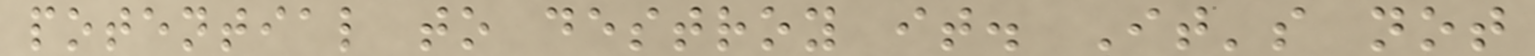potential to destroy it. It's not
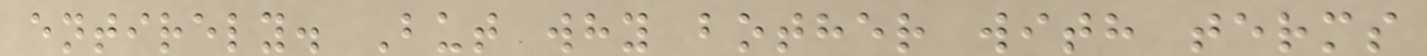entirely. But why bother with terms
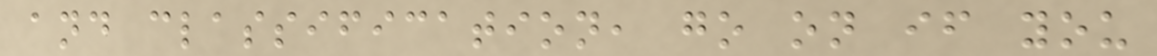and classification, go on if you
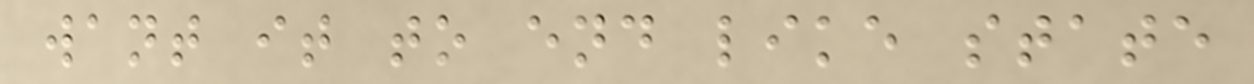want it to end like state
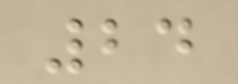24
